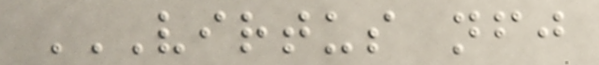VIRTUS NFJ
